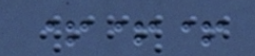+++
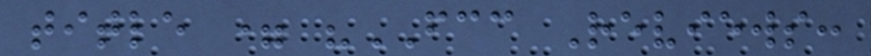title = "FCC Reviews:
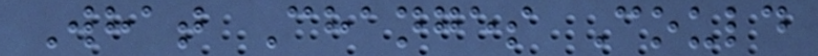What Changes Could
